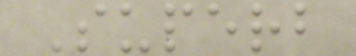Superb
